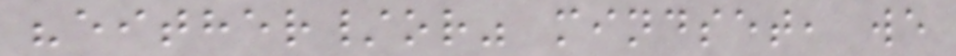"either/or" mindset, we
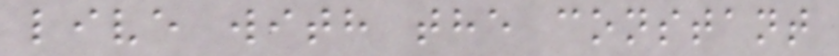live with the constant
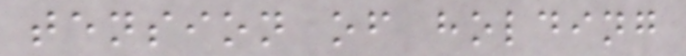tension of holding
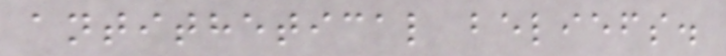antithetical beliefs.
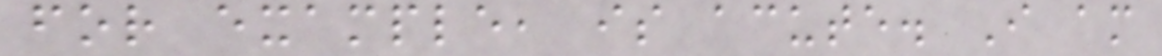for example, is acute. I am
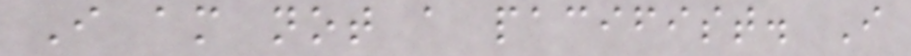I am not a pacifist. I
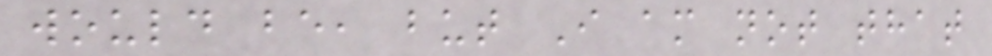would be, but I am not that
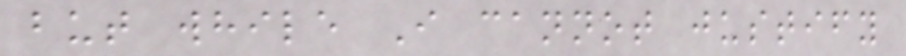but while I cannot justify
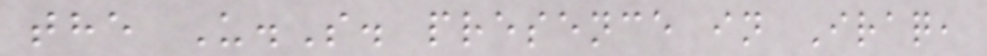the U.S. presence in Iraq,
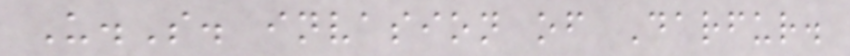U.S. invasion of Darfur.
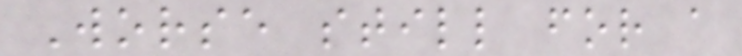Worse still for a
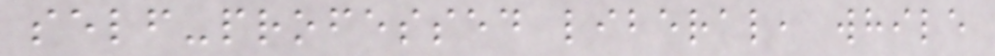self-professed liberal, while
